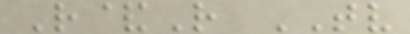R&R TV
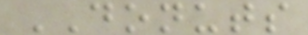DONUTS
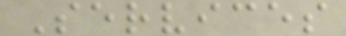Services
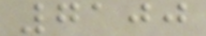7100
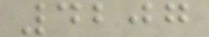4207
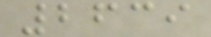2639
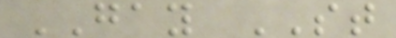GAY ST
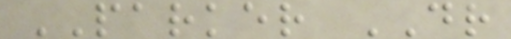PARKER DR
